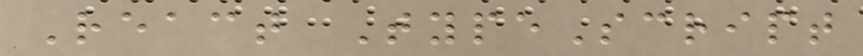React TypeScript
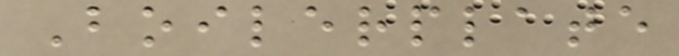Boilerplate
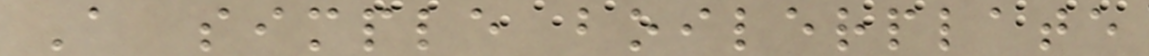A simple boilerplate
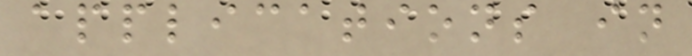applications in
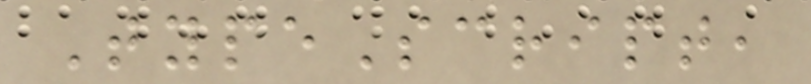TypeScript,
